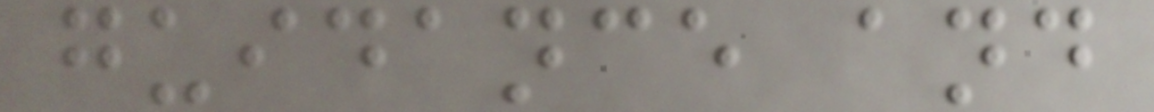guidance and
